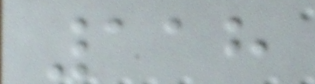118
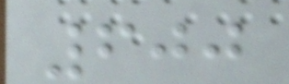600
